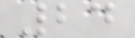24
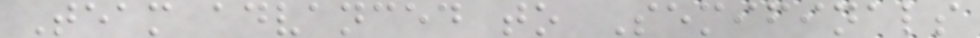Team advanced to Semifinals
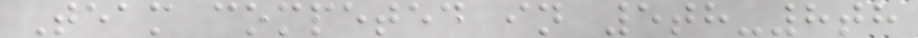Team competed in 5th-8th
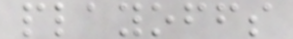playoffs
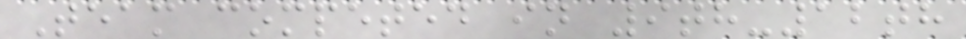Team competed in 9th-12th
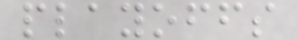playoffs
